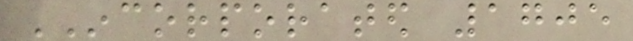INCORPORATED 1705
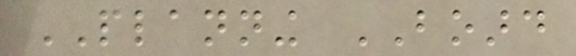PLANNING BOARD
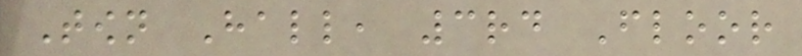Town Hall, 3rd Floor
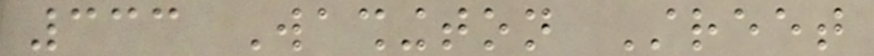333 Washington Street
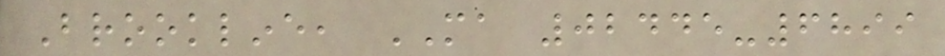Brookline, MA 02445-6899
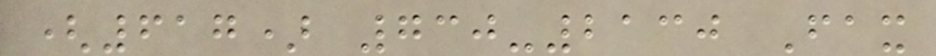(617) 730-2130 Fax
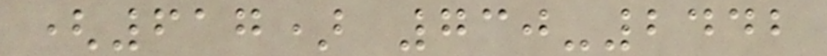(617) 730-2442
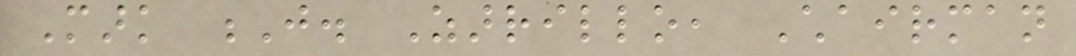Mark J. Zarrillo, Chairman
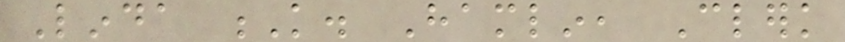Linda K. Hamlin, Clerk
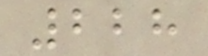228
